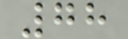78
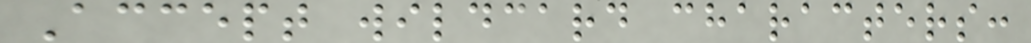Accept wildcard characters:
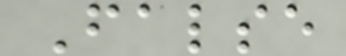False
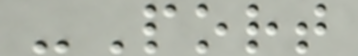-Port
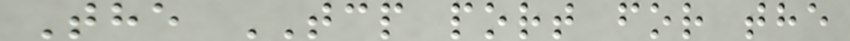The TCP port for the
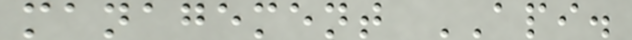management API.
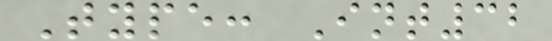Type: Int32
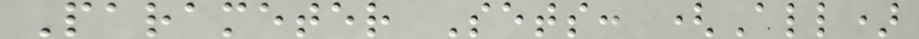Parameter Sets: (All)
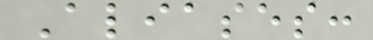Aliases:
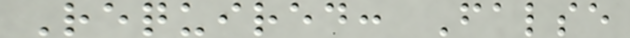Required: False
